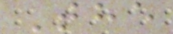The
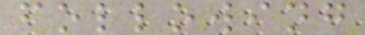following
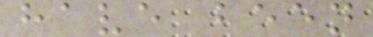have been
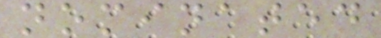nominated
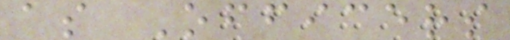as Officers
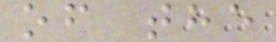of the
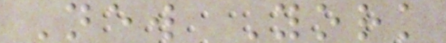New York
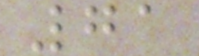71
